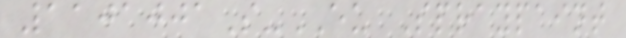1101001S-EU Spraypaint
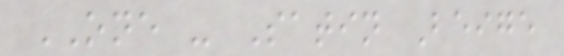ONE - Satin Beige
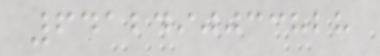6412490033828
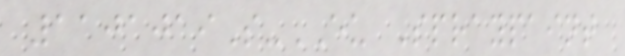1101019S-EU Spraypaint
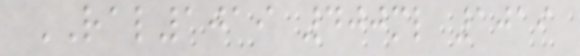RAL1019 400ml 1019
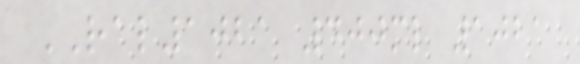RAL1021 400ml 1021
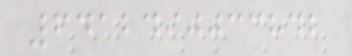6412490033842
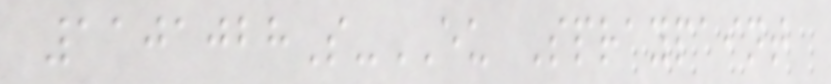1101028S-EU Spraypaint
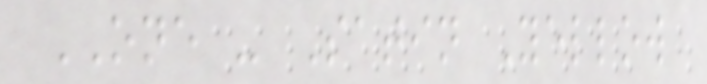ONE - Satin Yellow
